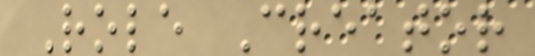Role Creator
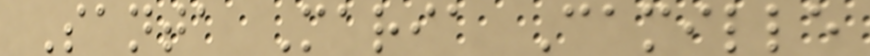Santa Maria Camille
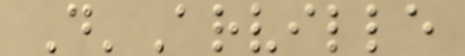D'Arville
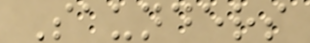Saunders
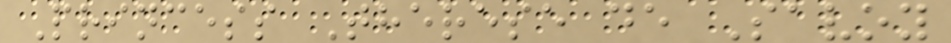Princess Therese de Savoy
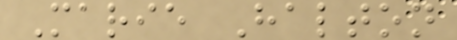Marie Halton
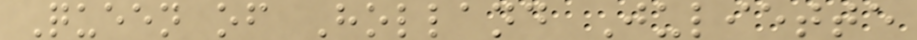Queen of Holland Juliette
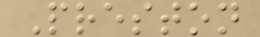Preston
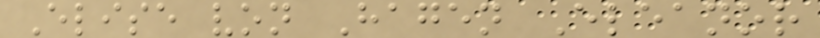Elise von Hagen Eleanor
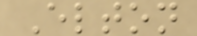Elton
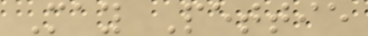May Pettie
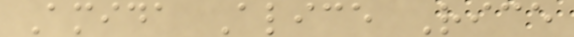Amida Alice Rice
